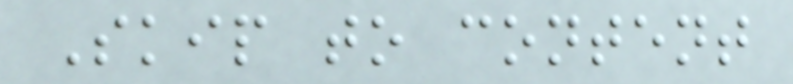Skip to content
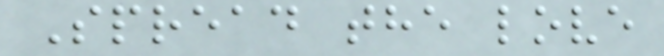Spread the love
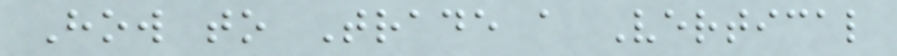How to Trade a Vertical
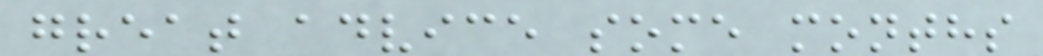great advice some months
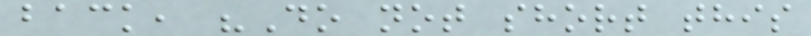back, "Do not short this
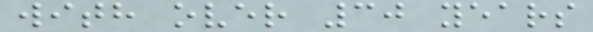with over 30 years
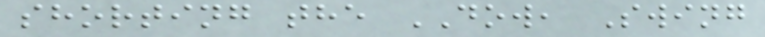shorting the DOW, Swing
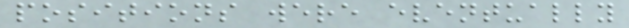positions were eventually
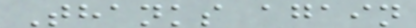Thanks again
